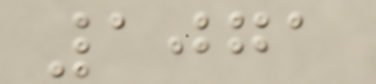1071
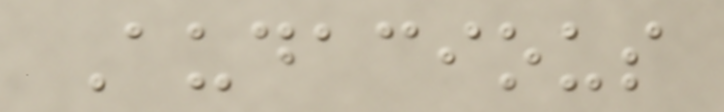Audacious
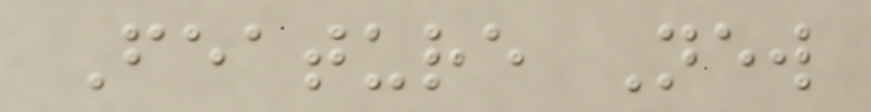Feature New
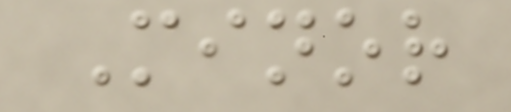Minor
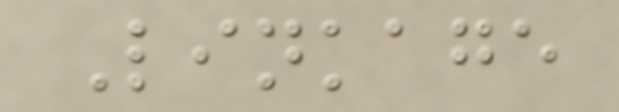Linkage
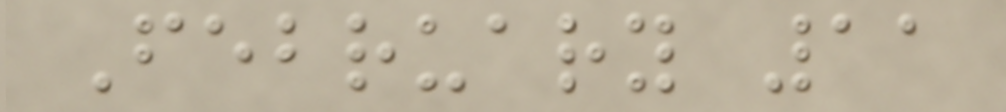February 11
